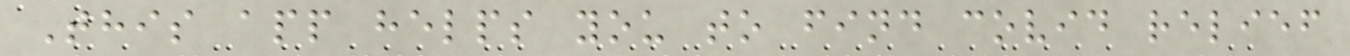This app helps you to find covid relief
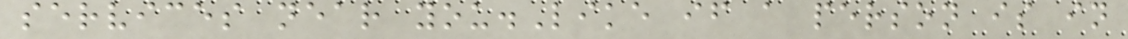services near you.Like if a person is in
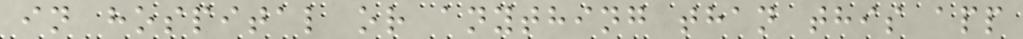in hospital or anything than this app
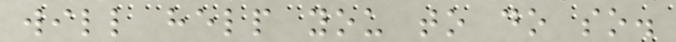will help you to do so.
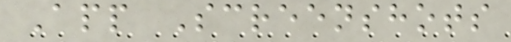App Screenshots
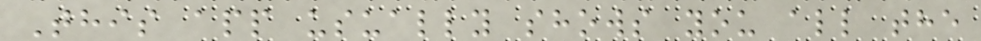This app usually shows you all the
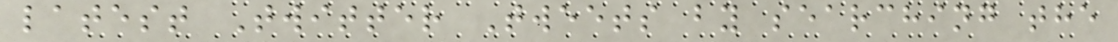latest Twitter Tweets by searching the
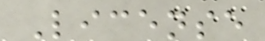License
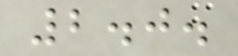2.0.
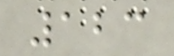123
